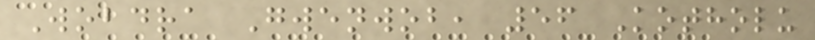Wobdra Gwenwob, 56 Kotholu
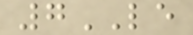7LE
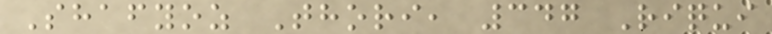Shafyoz Thori, 347 Riqui
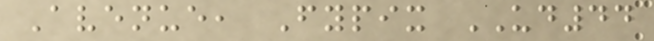Avenue, Fypix UD44
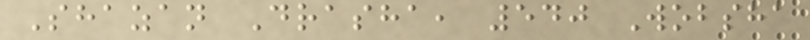Shazan Drasha, 540 Wobsha
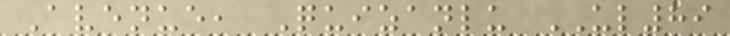Avenue, Quizanlu UL89
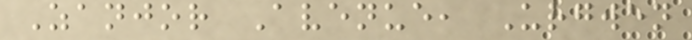Zanjor Avenue, Urgwen
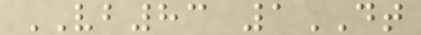VB83 1DT
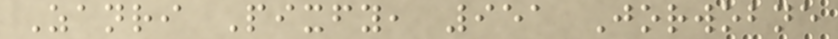Zanri Pixfy, 951 Jorwobne
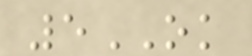5OK
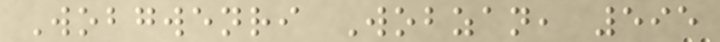Wobgwenri Wobzan, 595
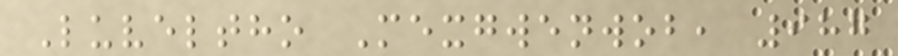Luveltho Mexgwenwob, 987
